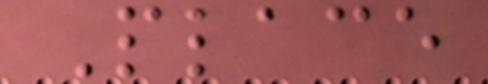Place
